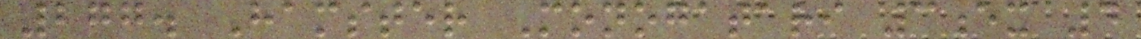277. Hamster Monogatari 3ex 4
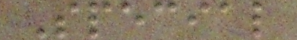Special
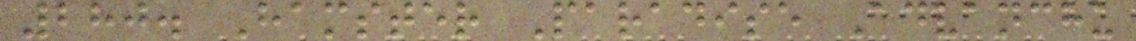280. Hamster Paradise Advanchu
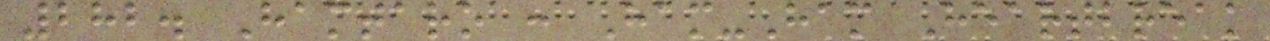282. Hamtaro : Ham-Ham Heartbreak
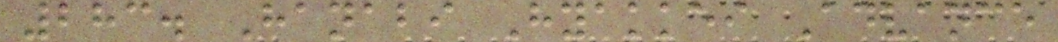283. Hanabi Hyakkei Advance
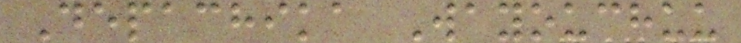Depachika Wayouchuu
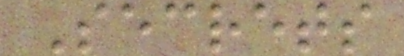Secrets
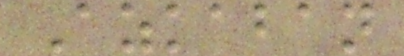Azkaban
